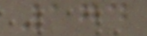174
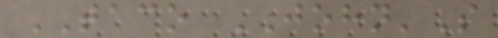TACO JOHN'S
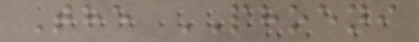The PHOENI
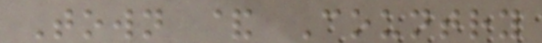Town & Country
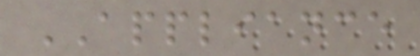APPLIANCE
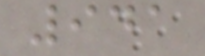941
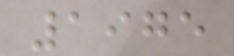1975
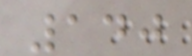140
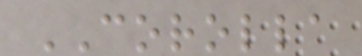COROLLA
